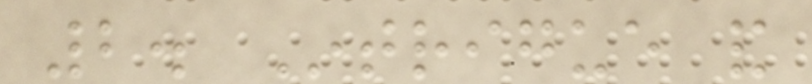2. Intrigue and
